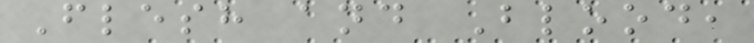Flesh and Blood,
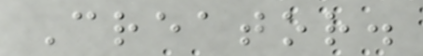Creator.
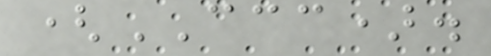(CCC).
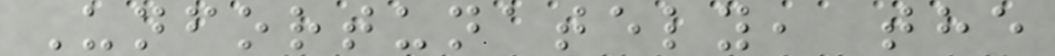Unfortunately, the
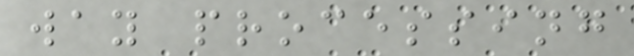way processing
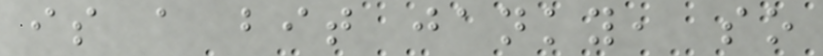is a bit janky, so
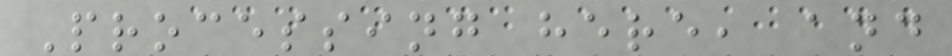Processing here, and
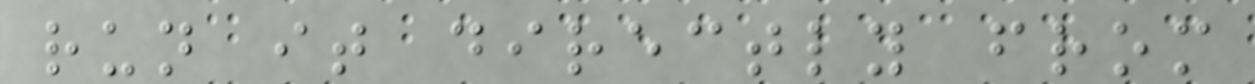run it directly from
